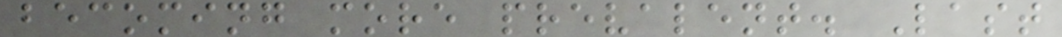becoming more prevalent. Last
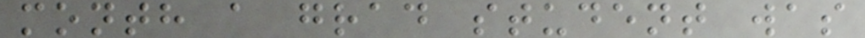month a grad student was
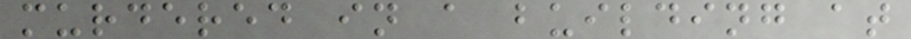murdered in a building at
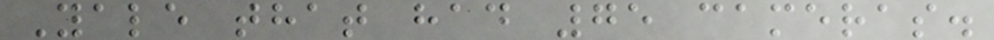Yale that had 75 cameras.
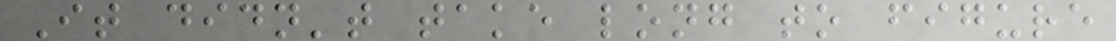It didn't take long to figure
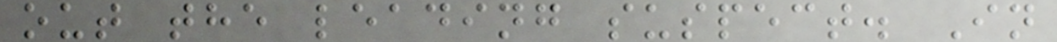out the leading suspect. In
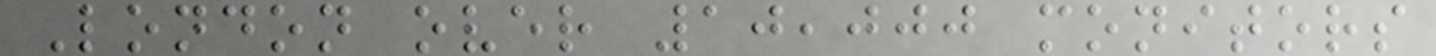London over 10,000 monitors
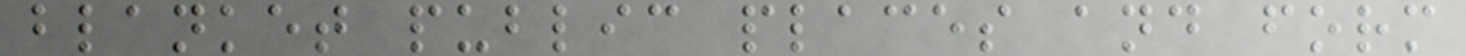blanket public places and form
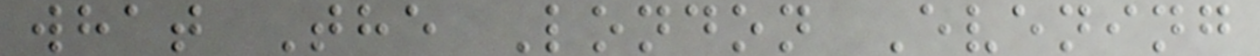what The London Evening
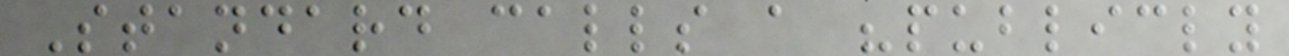Standard calls a "publicly
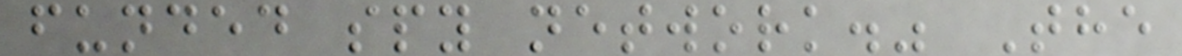funded spy network." The
